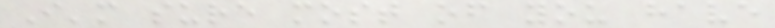I'm sure most of you have
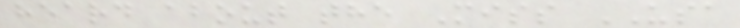heard about the Miss USA
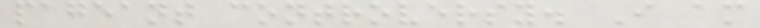pageant controversy. I am
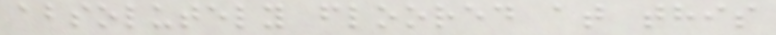absolutely floored at this
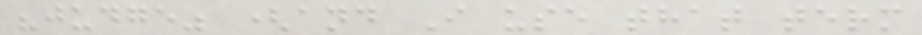"judge" (and I use that term
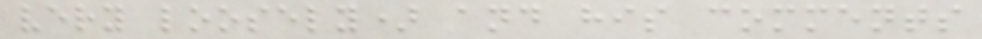very loosely) and his comments
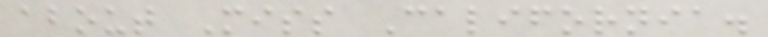about Miss California.
